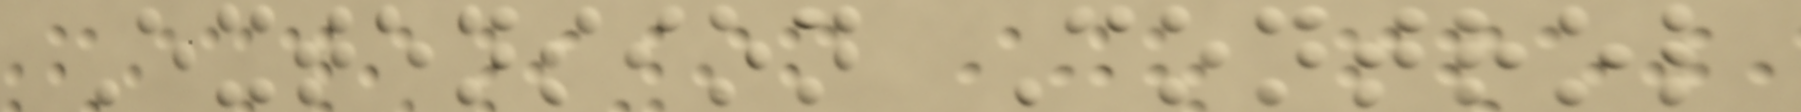Extension Control
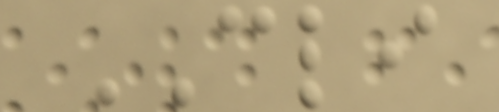CLI
